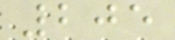205
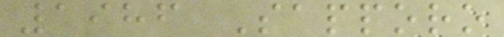1986 Sapporo
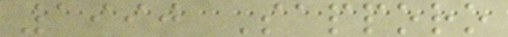1990 Sapporo
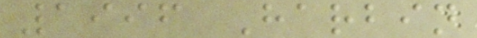1996 Harbin
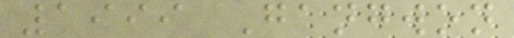1999 Gangwon
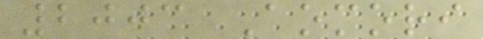2003 Aomori
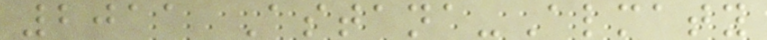2011 Astana-Almaty
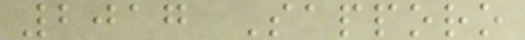2017 Sapporo
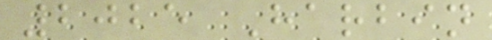2025 Harbin
